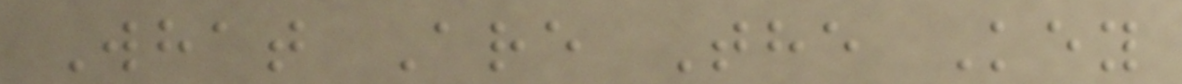What Are The Key
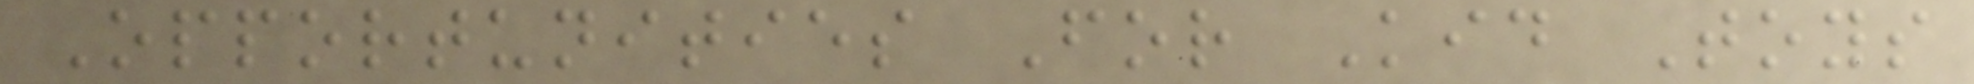Opportunities For Kid Toys
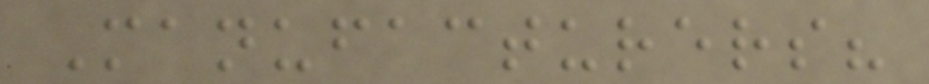Manufacturers?
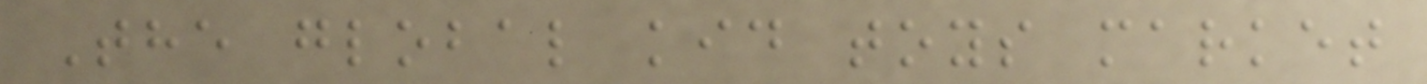The global kid toys market
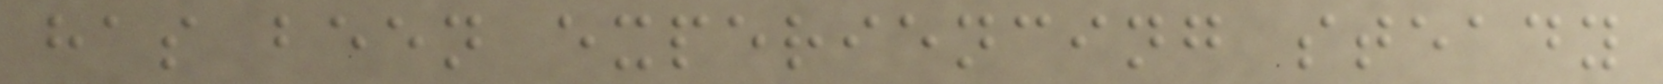has been experiencing steady
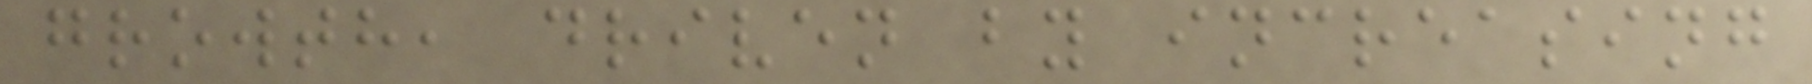growth, driven by increasing
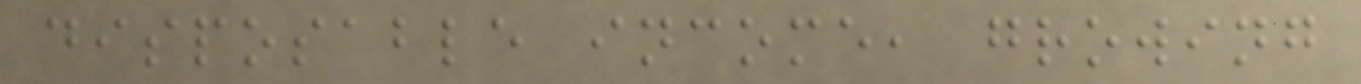disposable income, growing
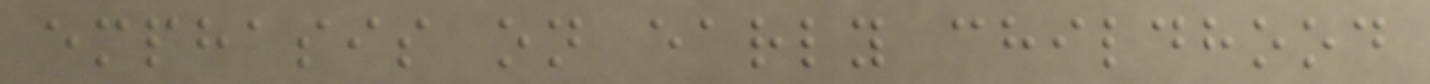emphasis on early childhood
